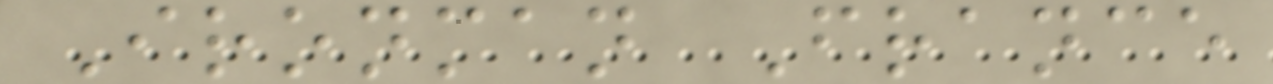Ironman France
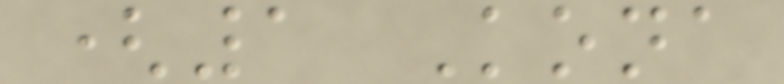(1 Kona
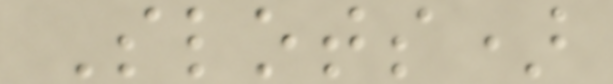Slots)
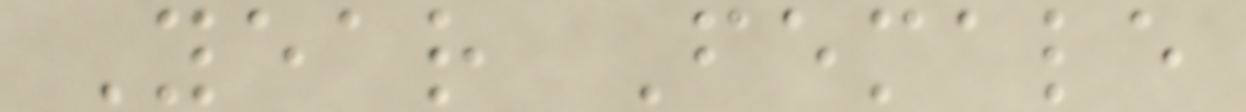Year Female
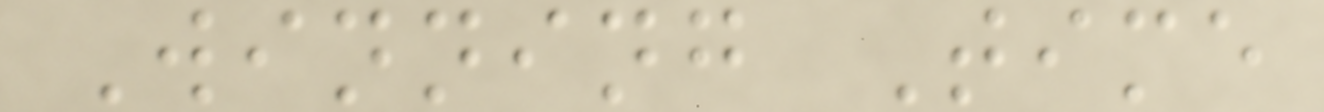Winning Time
